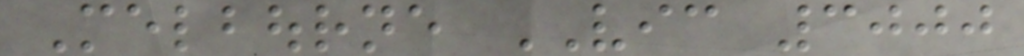Melbourne VIC 3000
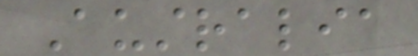Australia
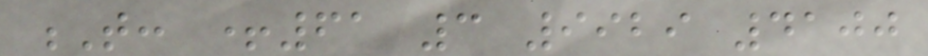T: +61 3 9929 4100
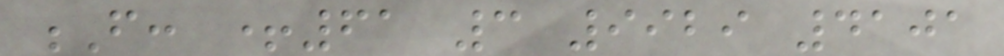F: +61 3 9929 4101
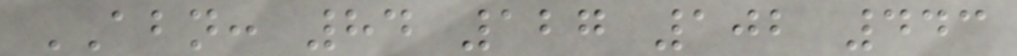ABN: 84 127 102 443
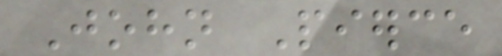John Pierce
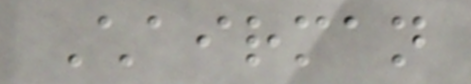Chairman
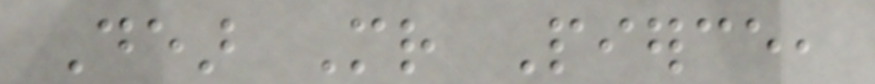Dear Mr Pierce,
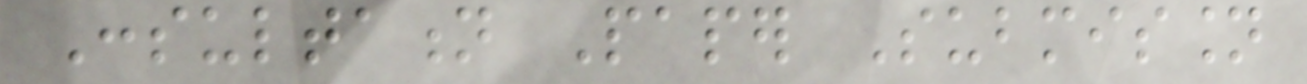Consultation Paper Submission
